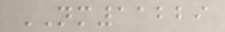NM11229
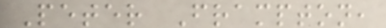Peter Frampton,
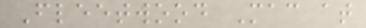Fleetwood Mac at
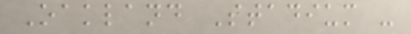Oakland Stadium -
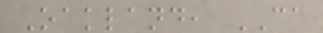Oakland, CA
